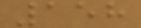158
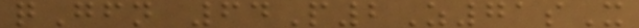qGfn 64P2Z71sX
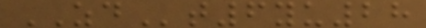ZDt6yu28
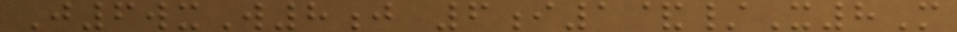J6wxW8j 6i1&/X8M
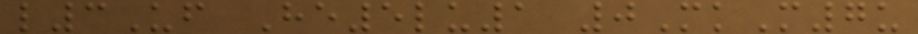l3Uf He5lu1 0MkM7u
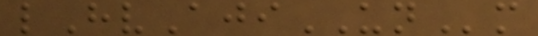lHvAjiUNm
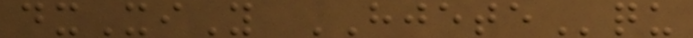dxXiY HJETEqu
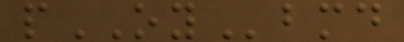pOYbmd
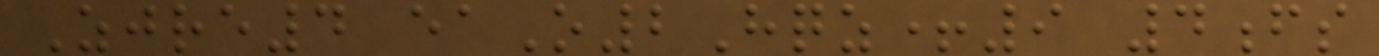Zjre4 eaO2Hqz+9 4fs
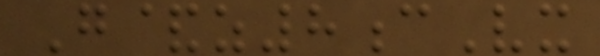G&z8cVx
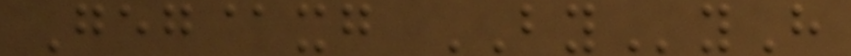Geg@xg BYyH
